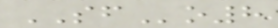SFo8
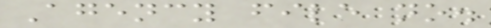Agency file no.
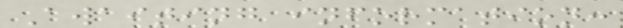Awaiting information:
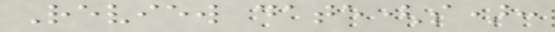Review date(s):
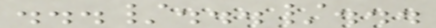.../.../...
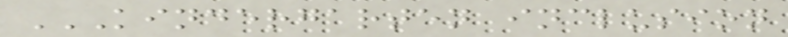KINDERGARTEN INCLUSION
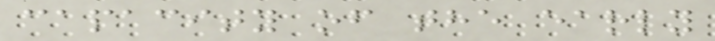capacity of the early
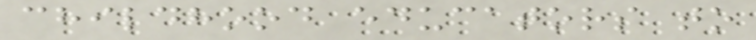childhood educators to
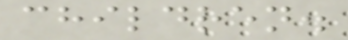children.
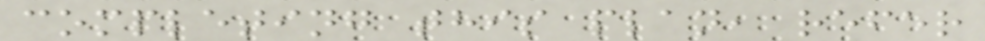completing this plan, refer
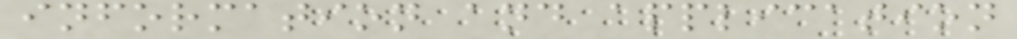information and application
